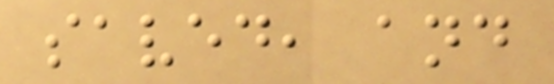saved, and
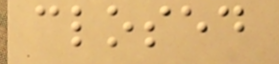closed
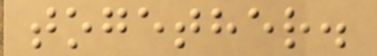together.
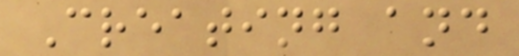Creating and
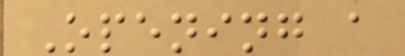Opening a
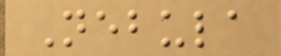Nebula
